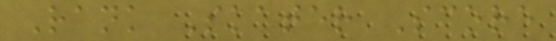Rank Skater Score
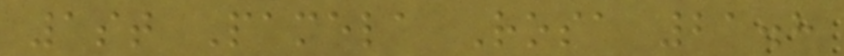1st Pamela Rosa 21.8
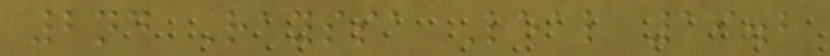2nd Rayssa Leal 19.2
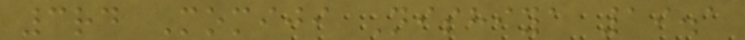3rd Momiji Nishiya 19.1
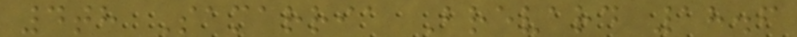4th Samarria Brevard 18.6
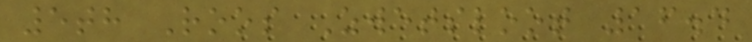5th Roos Zwetsloot 16.4
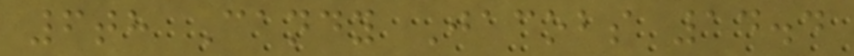6th Candy Jacobs 14.4
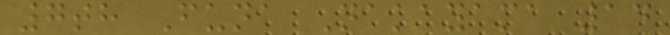7th Funa Nakayama 14
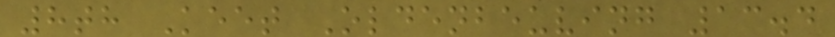8th Keet Oldenbeuving 13.4
